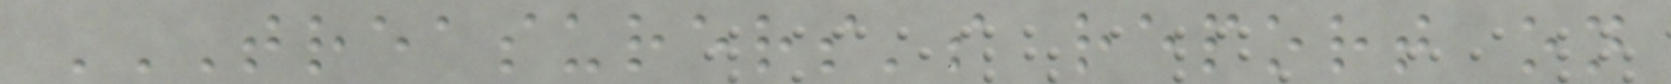TREASURERS'S REPORT ON
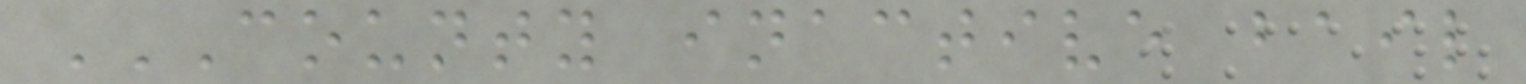COUNTY INACTIVE BAIL
